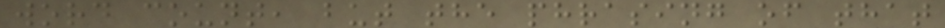word count, but the phrasing of that
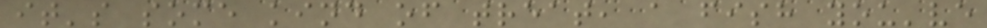it's some kind of treat, a fish you've
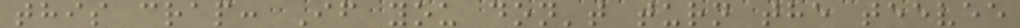this crap: If you don't turn the teevee
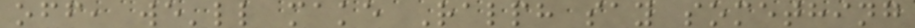off, we'll make Ralph say something
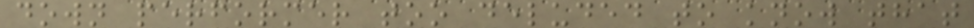down performer too deluded to know that
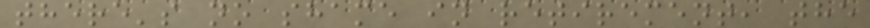there's no shame in retirement, the
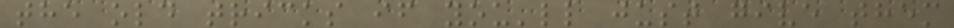the old tricks if you'll just give them
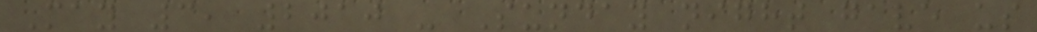May 3, 2010 - Sunday night gave us
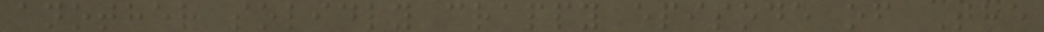another solidly crappy episode of The
